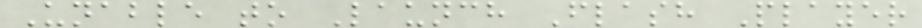Unable to Launch Flash Player
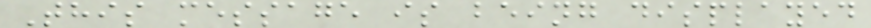This message is being displayed
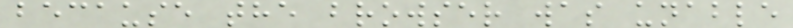because the browser was unable
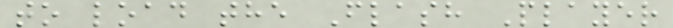to load the Flash Player
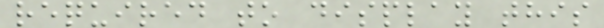required to display this
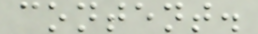content.
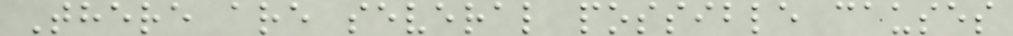There are several possible causes
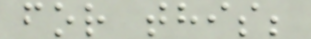for this;
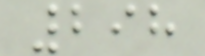298
